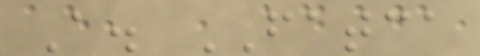A. FATCA
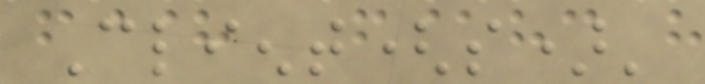Client(s)'
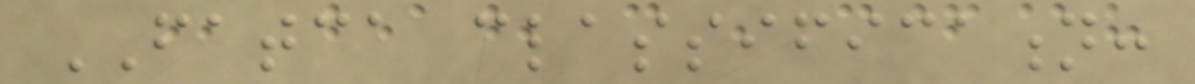FATCA classification:
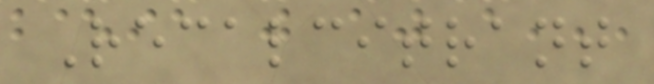Recalcitrant
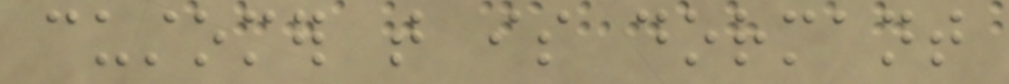customer that is dormant
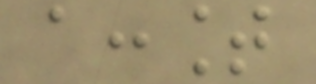account
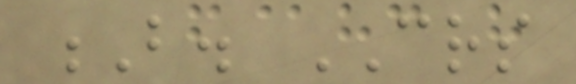B. CRS
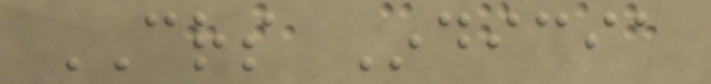CRS Indicia
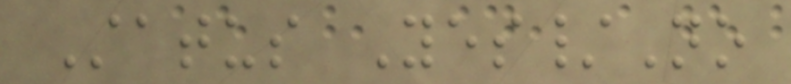Status Yes/No
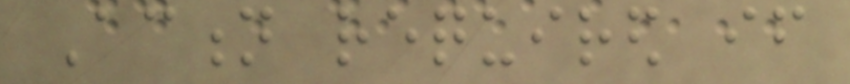Action required if
